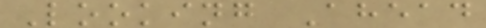Looking Ahead
